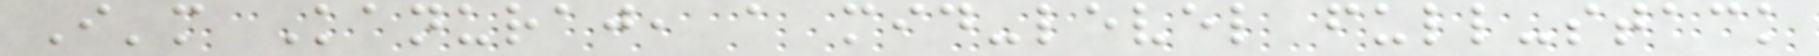I'm Kanuraj, a mid-level full-stack
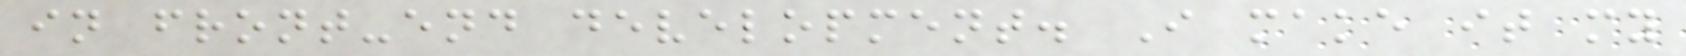in front-end development. I make it my
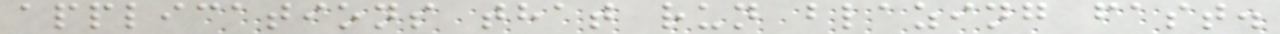applications that run blazing fast.
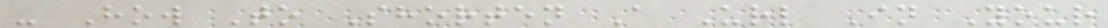- How To Shorten A Url In Your
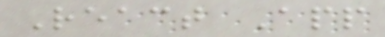React App
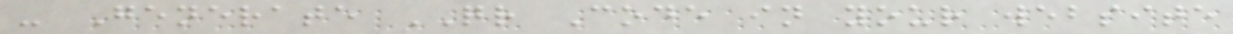- Generate QR Code in your website
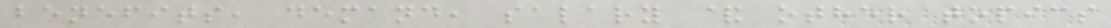benefits, demand, salary & other topics
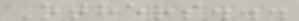Others...
